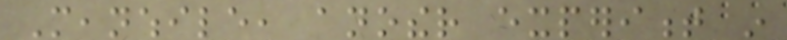Meanwhile, another experiment in
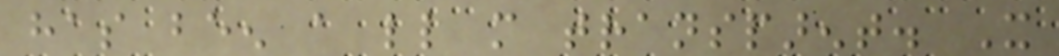has been a little more transparent. It
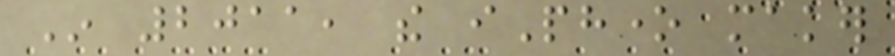In 2011, the iPhone maker
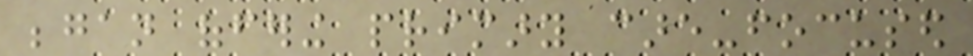began offering primary care-focused
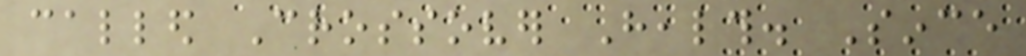called Crossover Health. Since
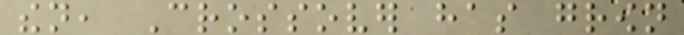then, Crossover has grown
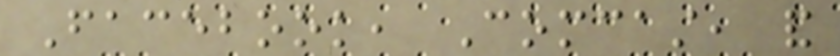Facebook, Comcast, and
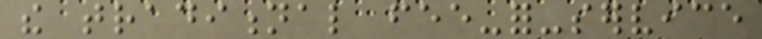the traditional fee-for-service
